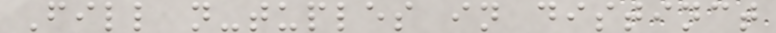Fill n-tuples in distinct
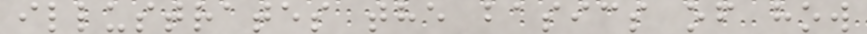illustrates the basics of how
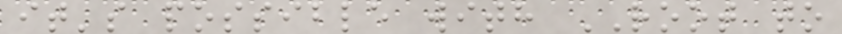it's possible with ROOT to
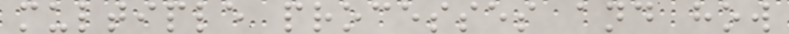multiple processes and how
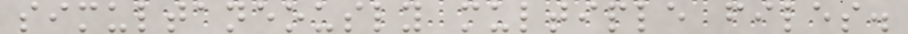simultaneously multiple files.
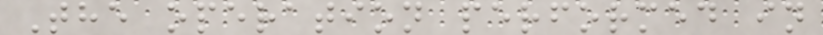The operation performed in
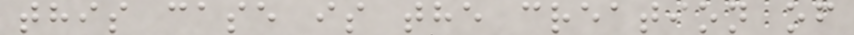this case is the creation of
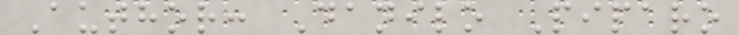Author: Danilo Piparo
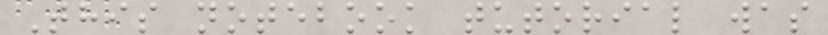This notebook tutorial was
